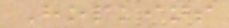Hopkins
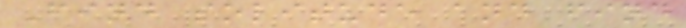Find solitude and find
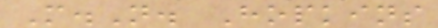M.N. Hopkins
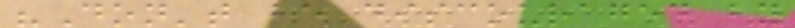"Don't be discouraged by
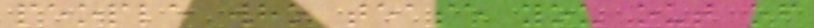people who tease you out of
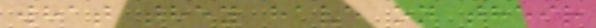what they have on their
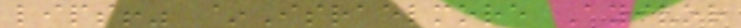lips!" ~Israelmore Ayivor
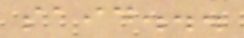said...
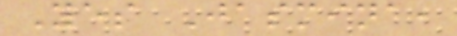Yes Jasmina,
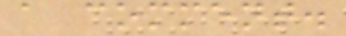a comment.
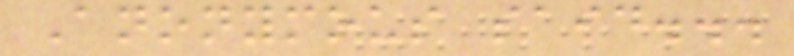Anonymous said...
